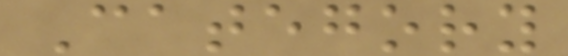Category
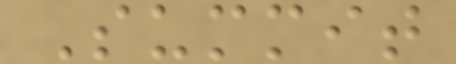Summit
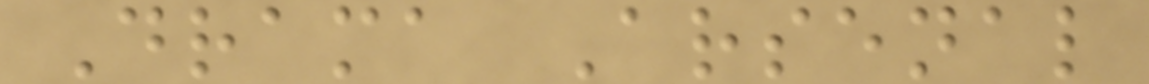Drama Arsenal
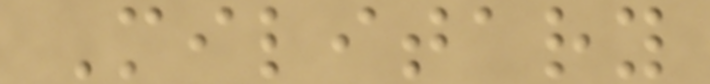Military
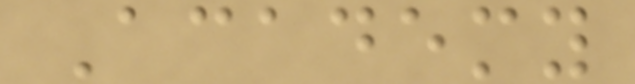Academy
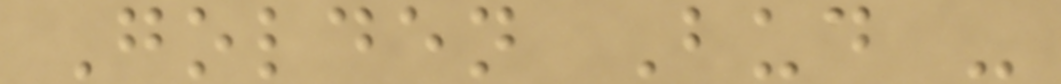Golden Bud -
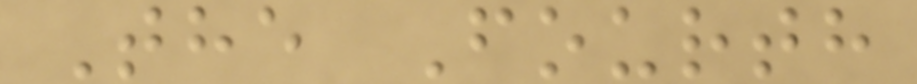The Fourth
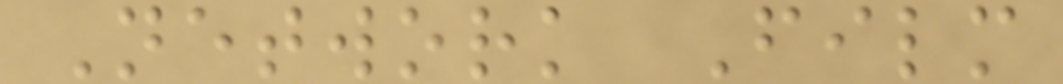Network Film
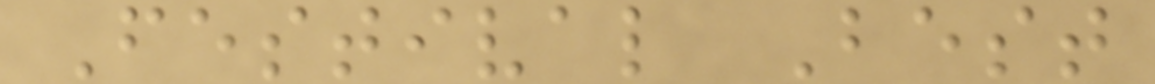Festival Best
